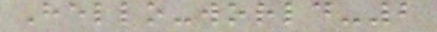Hello-world-2
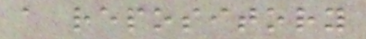a repository
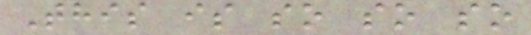This is so so so
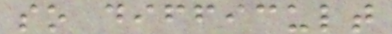so difficult
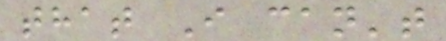that I can't
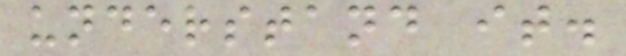understand it.
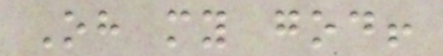Oh my god!
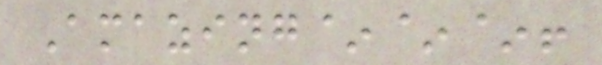Amazing~~~!
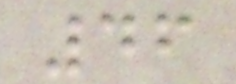46
